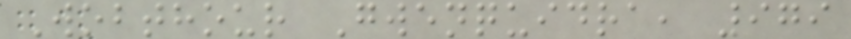Wobthour Gwenquidra, 979
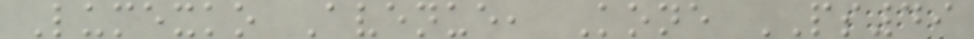Lumexko Avenue, Kone PS49
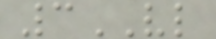3VL
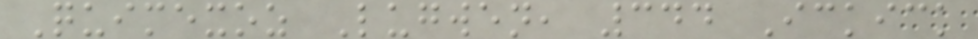Quimexoz Lugwen, 344 Ickick
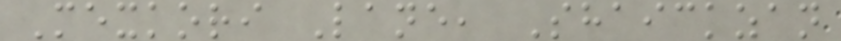Mexkori Lane, Shaickzan
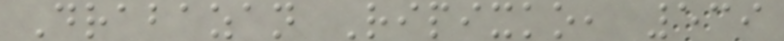Drabazan Ripixko, 539
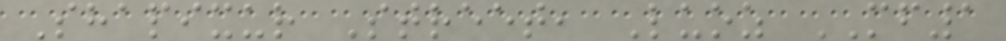Shapixur Street, Luoz MF1
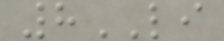8LI
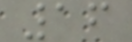16
